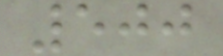500
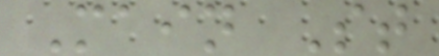Main St
